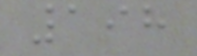198
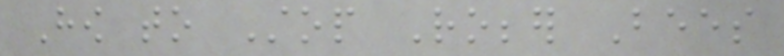How to Stop Robber Bees
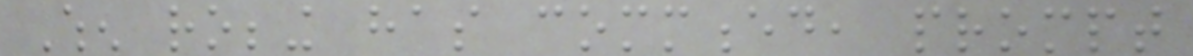When robbing has commenced, prompt
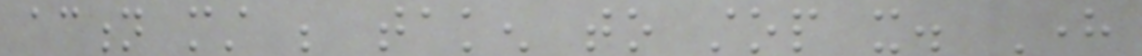action must be taken to stop it. Here
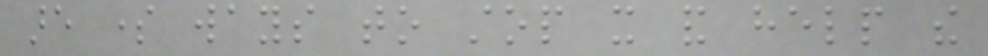are some ways to stop it and help the
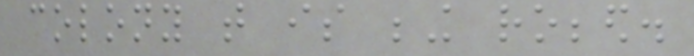colony that is being robbed.
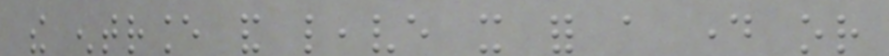the entrance and leave it for a day or
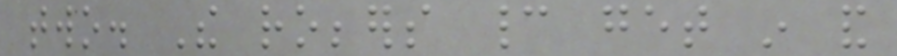two. The robbers cannot get in and
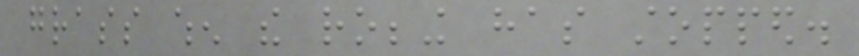grass when the robbing has stopped.
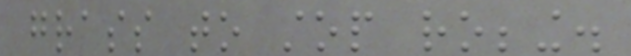grass to stop robbing.
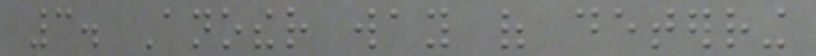3. Another way of deterring
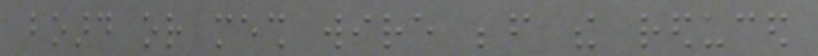board or mesh wire before the reduced
